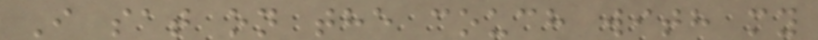I sat on the couch with my
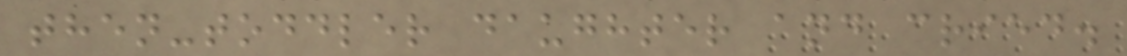then-toddler daughter and cried.
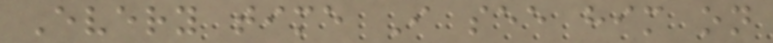Every time I see him on
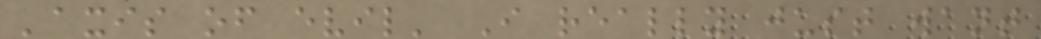'axis of evil' I really just want
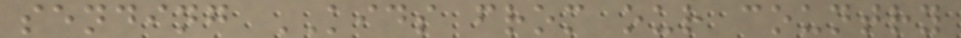sending KIDS from our country
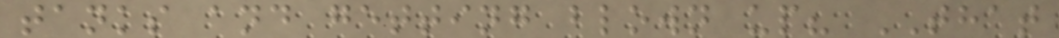tanks and getting blown up? THAT
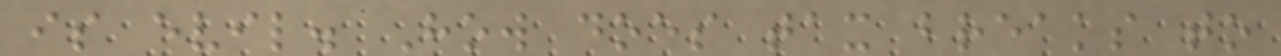is evil. How does tax breaks to
